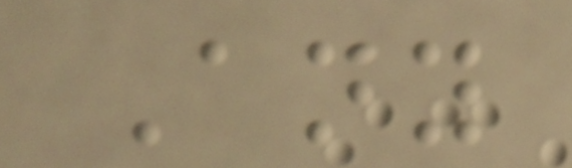Any
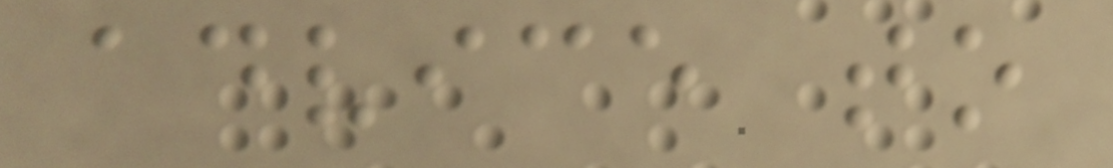advice to
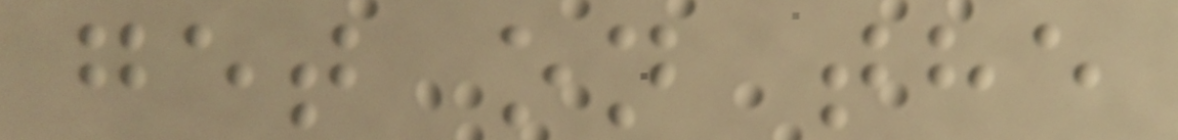get on the
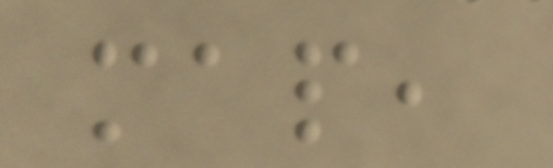map,
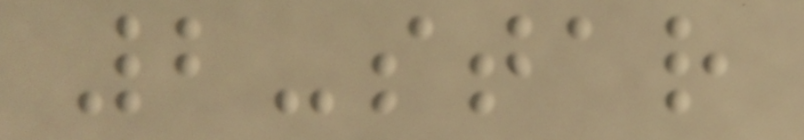2-star
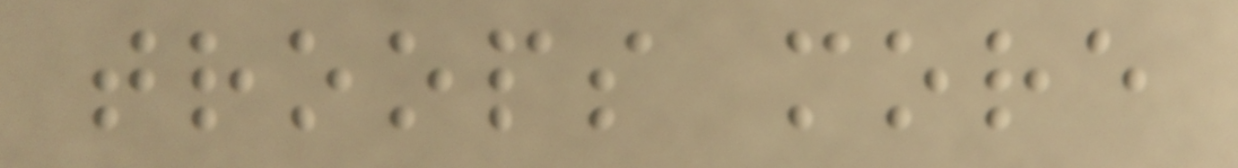troops more
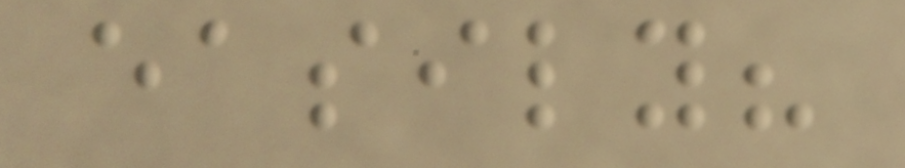easily?
